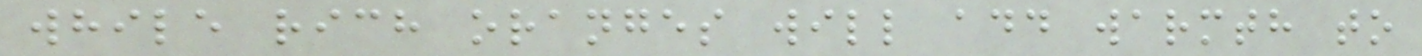while rich oranges will add warmth to
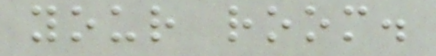your room.
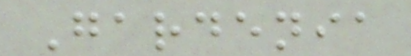Gardenia
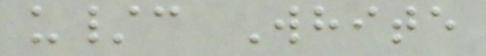u/c White
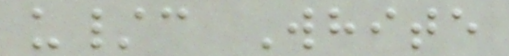u/c White
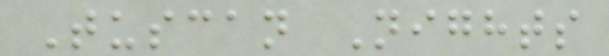Tuscan Nights
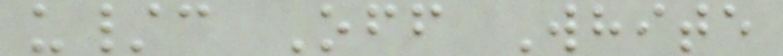u/c Off White
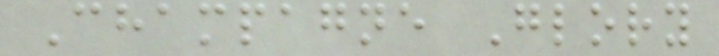Champagne Glory
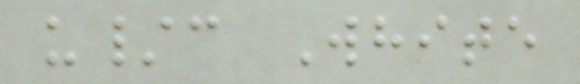u/c White
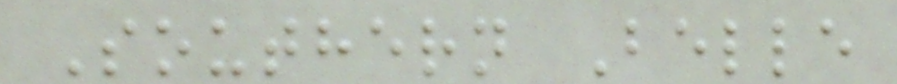Southern Belle
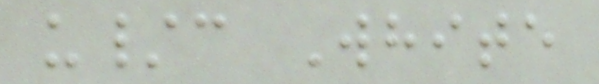u/c White
